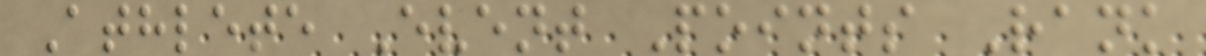Athlete Event Points Rank
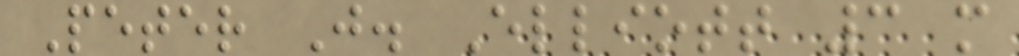Peter J. Elliott 3 m
